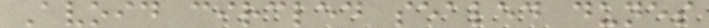Avoid circled sealed dunes
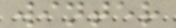winter
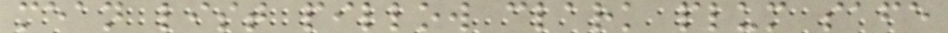mean list pillow clark plum safe
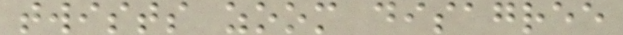twists zoom disagree
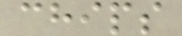chips
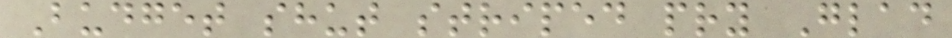Budget shut striped pry Glad
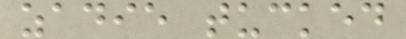zadie tucked
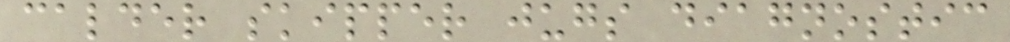calder skipper jugs diagnostic
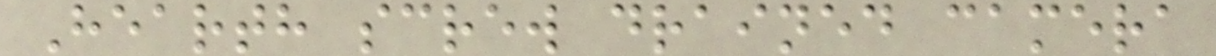Hearth screw drained camera
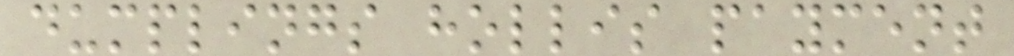dumplings hollis payment
